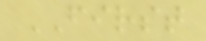FIRST
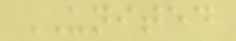UNITED
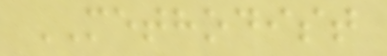METHODIST
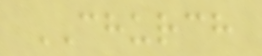CHURCH
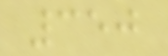350
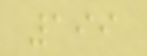199
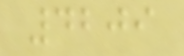4209
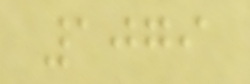1079
